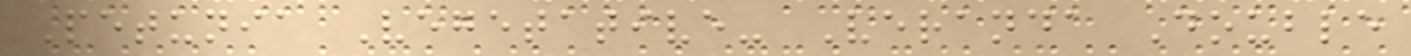Petunia Vegetative- Veranda Double
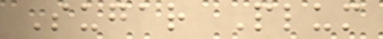Sugar Plum
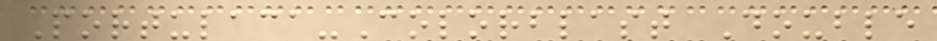Portulaca-Colorblast Double
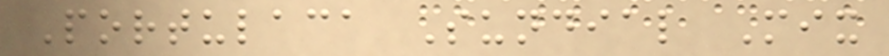Portulaca Sundial Mix
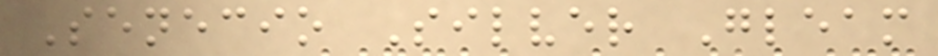Senecio Silver Gleam
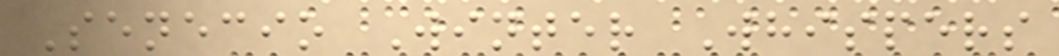Senecio Winter Whispers
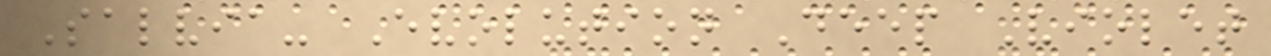Salvia- Evolution Deep Violet
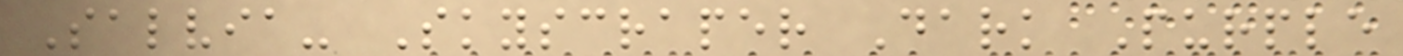Salvia- Skyscraper Dark Purple
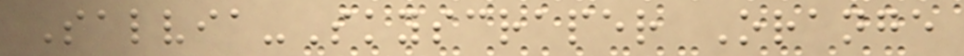Salvia-Skyscraper Orange
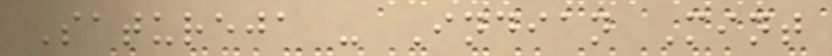Satureja - Indian Mint
